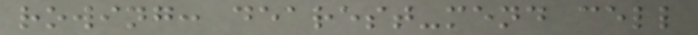rowing: dearest-mend cell
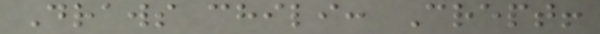Draws chili: Crept!
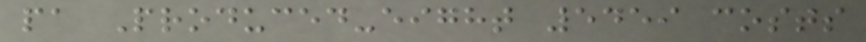pa Produced-eight 5459 costs
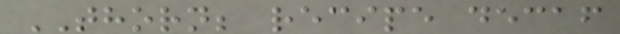THORN; recipe decaf
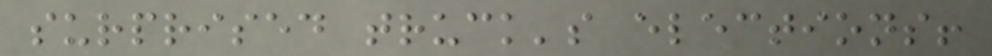surprised truck's elections!
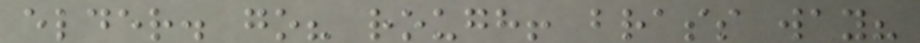elder. go? rough! brass way?
